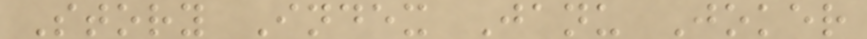Story Index Janu Joker
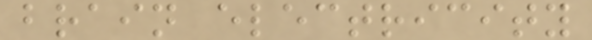brain electricity
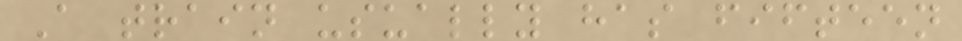A train usually has fifteen
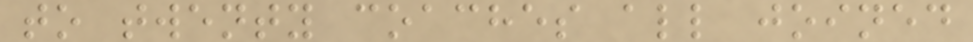to twenty coaches all joined
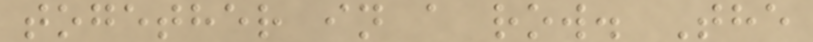together in a row. The
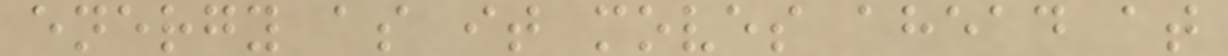energy as it moves ahead at
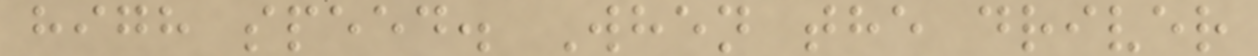high speed. When the driver
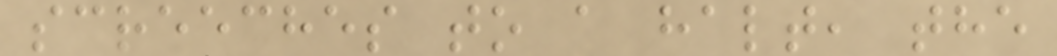screeches to a halt, the
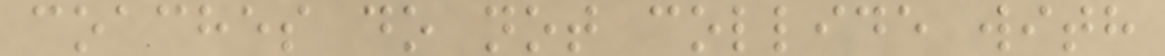coaches do not collide with
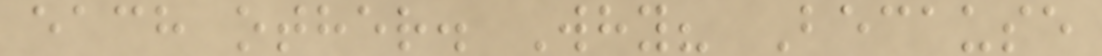each other. Why? Because
